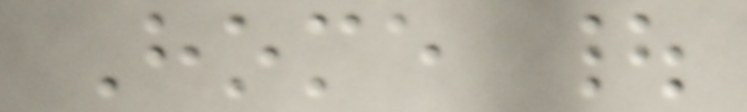Home |
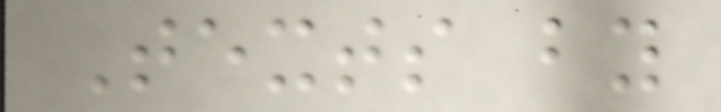Texts by
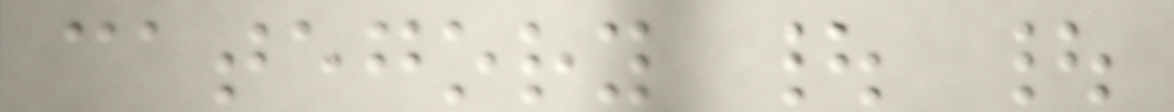category | |
